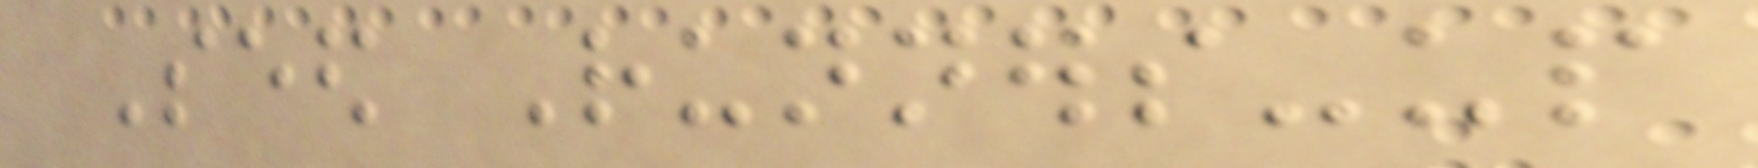Seed Runners-up
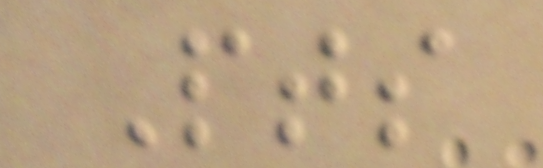Pts
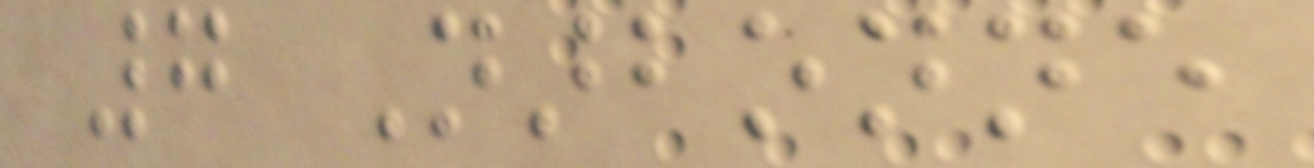7 Narbonne
